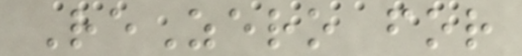ReZero for
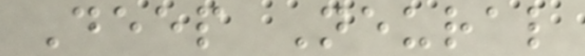Deep Neural
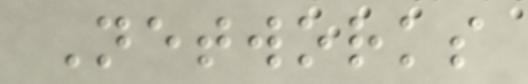Networks
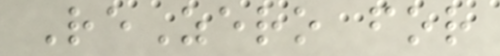ReZero for
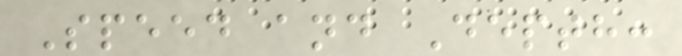Speed and Depth:
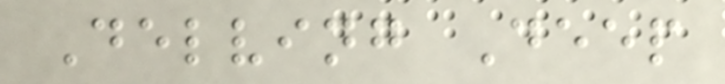Delving Deep
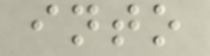into
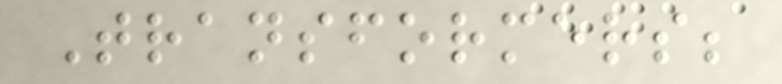Transformers;
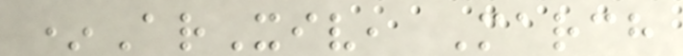*ArXiv, March
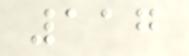117
